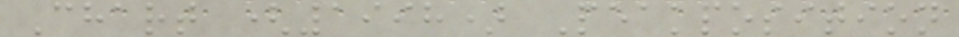Chart (1998) Peakposition
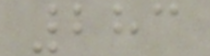283
